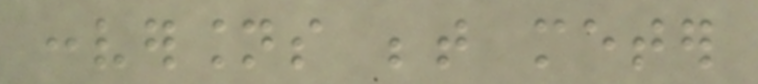conversions between meter
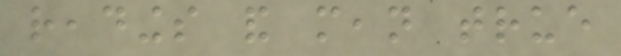readings and mean true
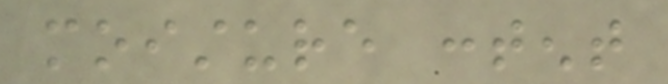moisture content
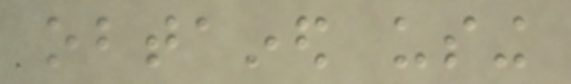obtained using
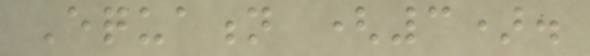Equation (3).
